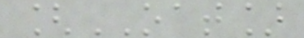[OAT]
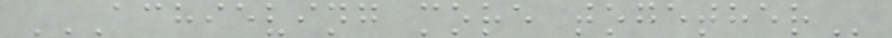ACHIEVING MORE TOGETHER
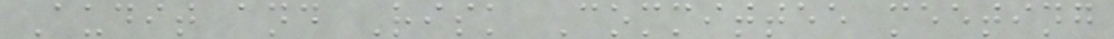Audit and Risk Committee meeting
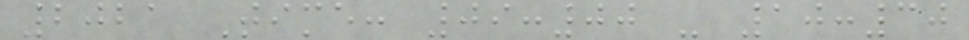2021 Time: 09:00 - 10:30
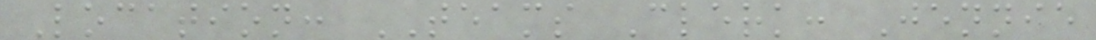Location: TEAMS Clerk: Jennie
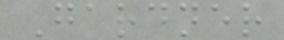Gardner
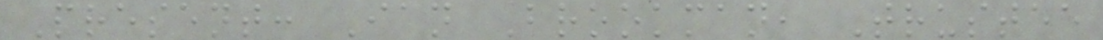Present: Ian Brookman, Trustee
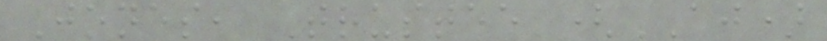Jones, Trustee (AJ)
